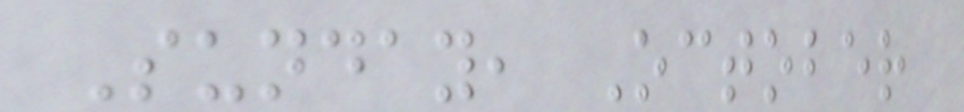Sunday, October
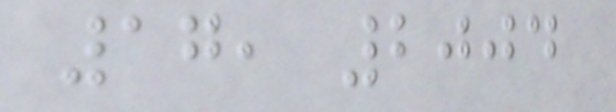17, 2004
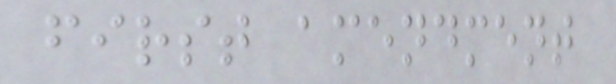first amendment
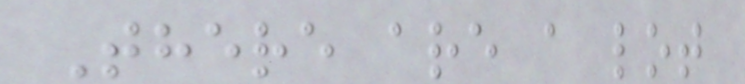There are a lot
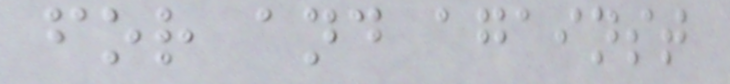for and against
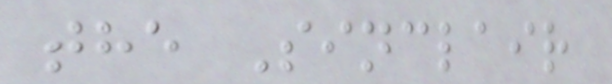the Sinclair
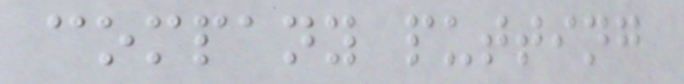company putting
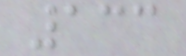133
